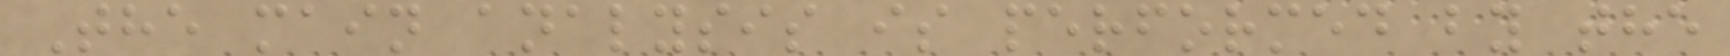The main analysis is performed by the
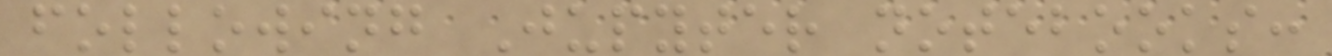following Jupyter notebooks:
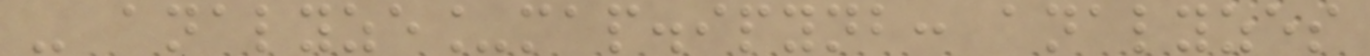- analyze_map.ipynb: analyzes
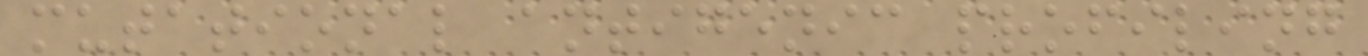mutational antigenic profiling
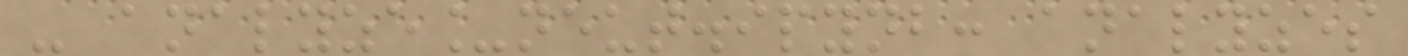- analyze_neut.ipynb: analyzes
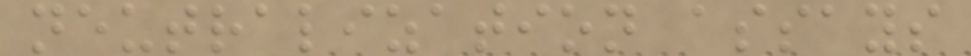neutralization assays
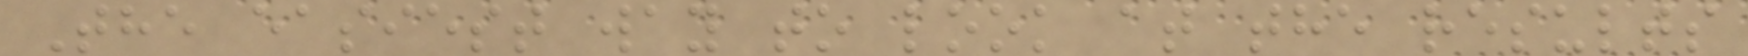The easiest way to look at the results
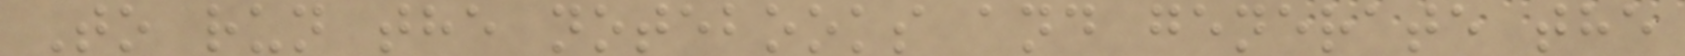To run the notebooks and generate the
